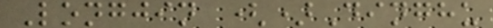Longjin ()Dinghu
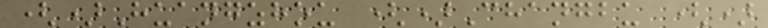()Huangzhou ()Changbu ()
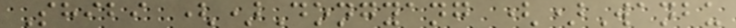Shibi ()Dongyang ()Wanbu
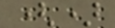()
